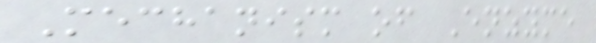Mechanism of Enzyme
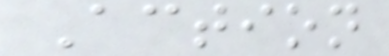Action
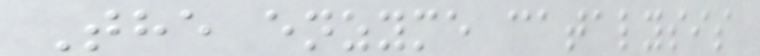The enzyme catalysis
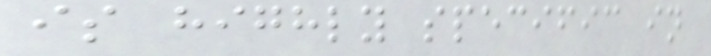is highly specific in
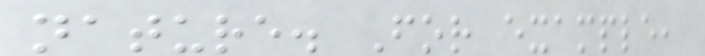nature. For example,
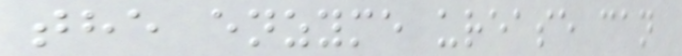the enzyme urease can
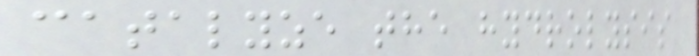catalyze the hydrolysis
